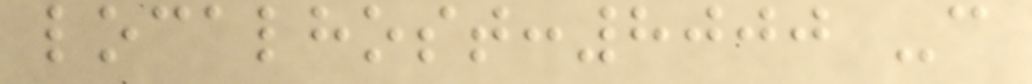localhost:8000 -c
